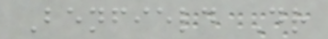Benfield Dr
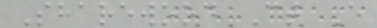Sharewood Ct E
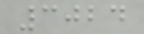3024
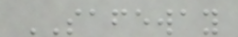SAFEWAY
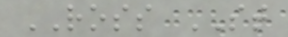ROSS ST
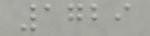1729
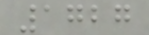1727
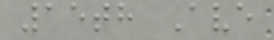15th Ave
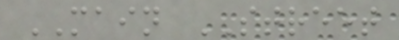MAIN STREET
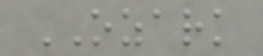OZARK
